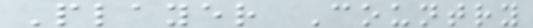Player Country
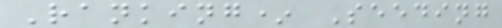Ranking* Seeding
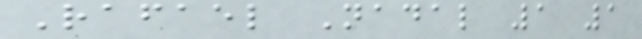Rafael Nadal 1 1
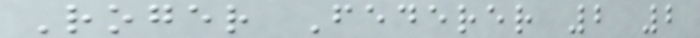Roger Federer 2 2
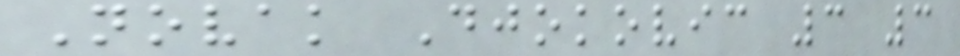Novak Djokovic 3 3
